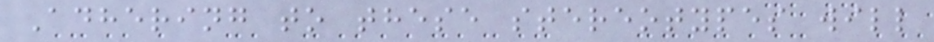Adhering to these stereotypes will
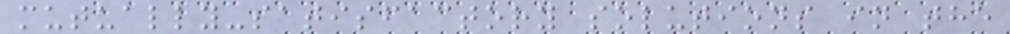mutually-satisfactory solutions in the
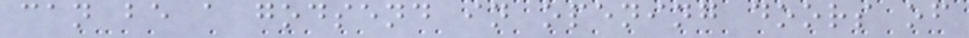can be a godsend in opening doors of
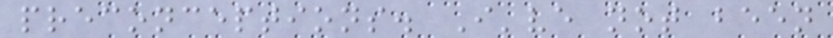preconceptions. I've not been
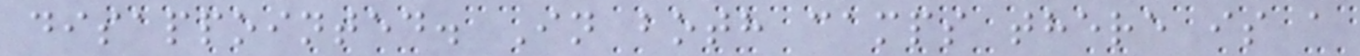disappointed. In both camps there is a
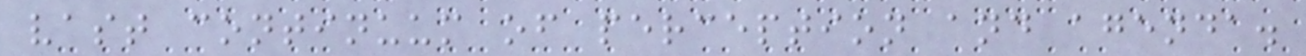vast continuum of perception and agenda.
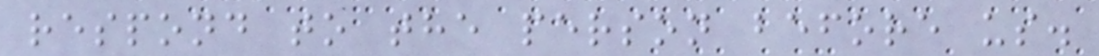respond to the person before us.
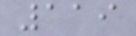119
